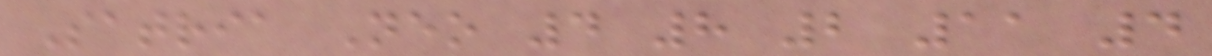Satria Neo 4 8 2 11 4
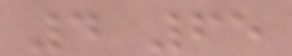4 65
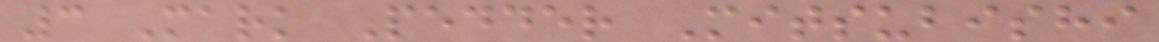3 Mark Pedder Mitsubishi
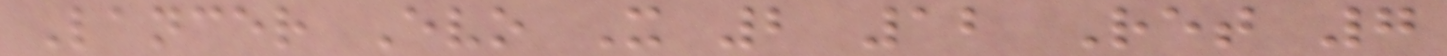Lancer Evo X 2 12 Ret 7
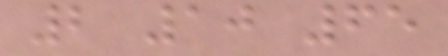2 10 65
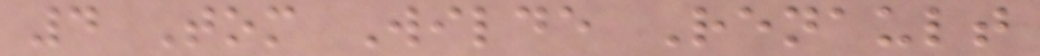4 Tom Wilde Renault
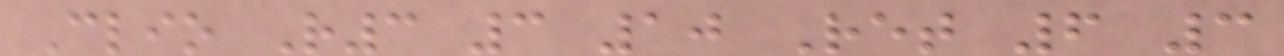Clio R3 3 10 Ret 6 3
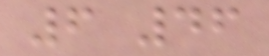6 46
